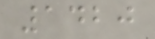1420
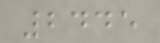2445
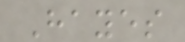Hayes
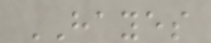HAYES
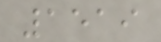1519
